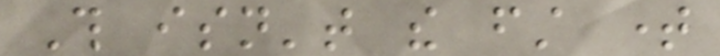This isn't the first time
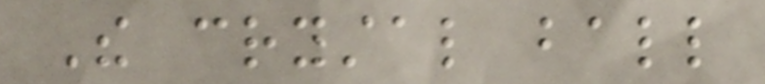The crystal ball
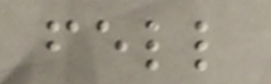fell
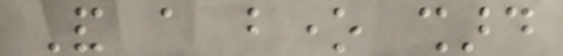And a bone shard
